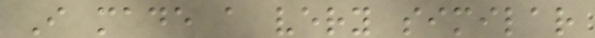I made a very similar
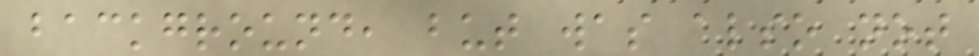background, but was also not
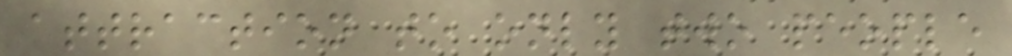attraction to only two people
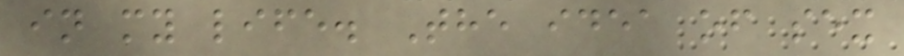in my life. The idea of sex
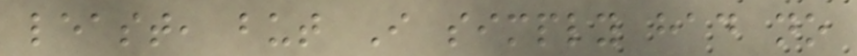least, but I simply had no
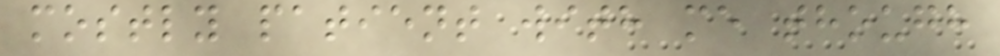mostly patient with me though
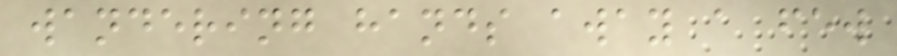wandering hands away a few
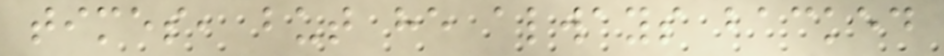times, but he always backed
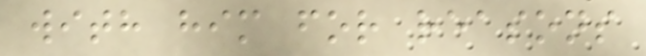with him for reasons
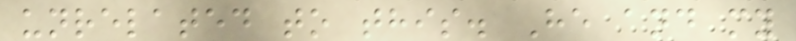unrelated to this. He and my
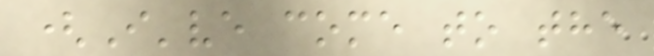(I've come to the
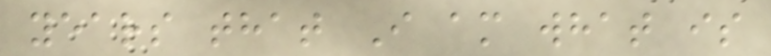years that I am what is
